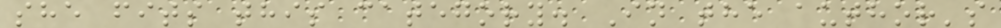she fits this category. In the author's
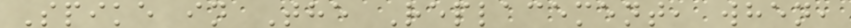Spike in The Replacement, when,
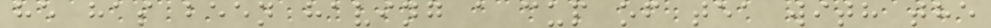he has been having a cup of tea with the
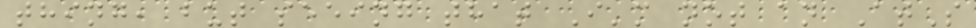thing, but seeing that I'm not an AtS
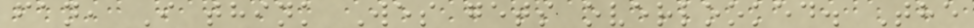fan, I think Wes gets overlooked. The
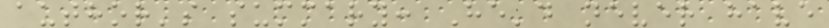author's summary: He'd never have
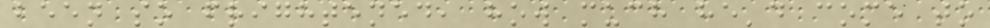been so frightened, how much he'd come to
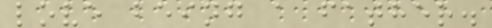love being a father.
